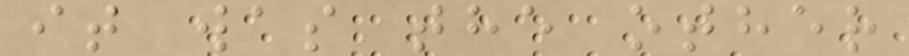it was the other
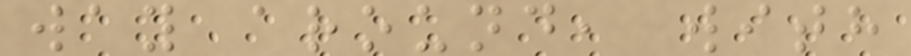way around, with
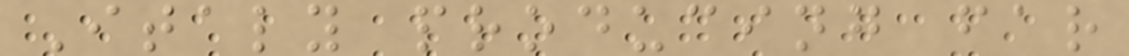Italy producing far
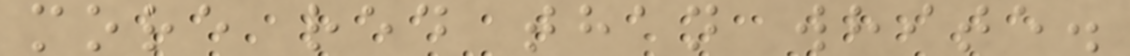more red than white.
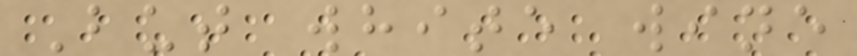But white wine
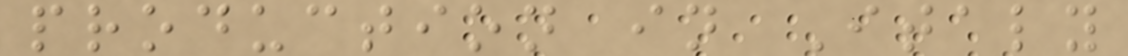production in Italy
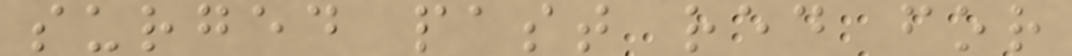surged past red for
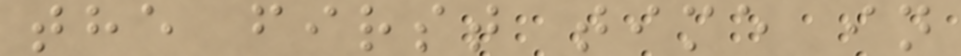the first time in
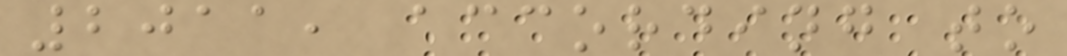2011, according to
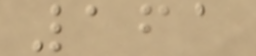161
